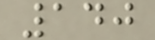140
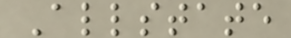Allstate
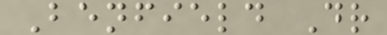Benfield Dr
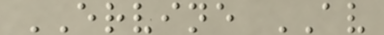ERVINE AV
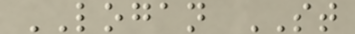LOGAN ST
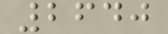2640
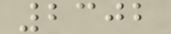2302
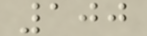100
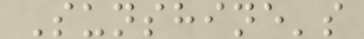Sunshine's
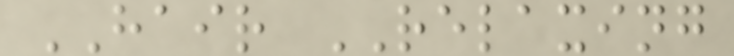HAIR RELAXING
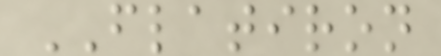FLATIRON
